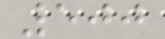500
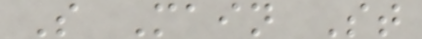S Main St
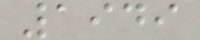1949
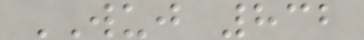WUJ 832
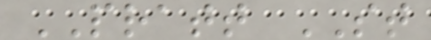PRATT ST
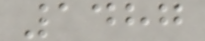1487
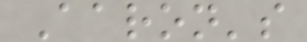Aaron's
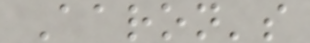Aaron's
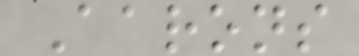Aarons
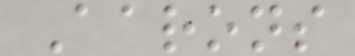Aarons
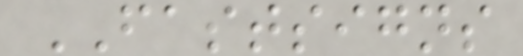FASTSIGNS
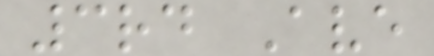3rd Ave
